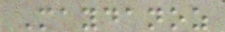Maydanoz
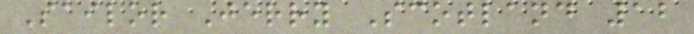Sailor Jerry Scotland 12
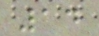14
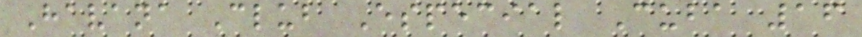Havana Club Especial Cuba 16
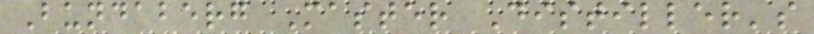Bundaberg Master Distiller's
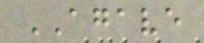AGAVE
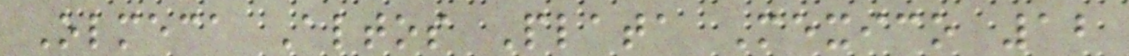Olmeca Altos Plata Mexico 12
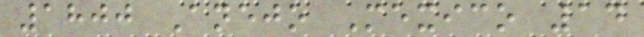1800 Anejo Mexico 14
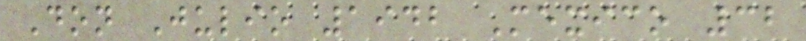Don Julio 1942 Mexico 32
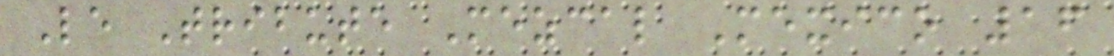Le Tribute Mezcal Mexico 16
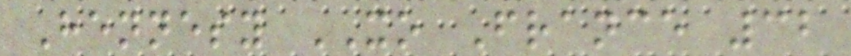Hennesy XO France 32
